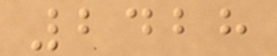2428
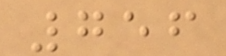756
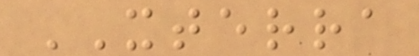XTERRA
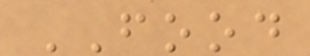FOOD
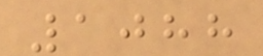1088
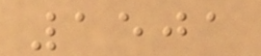1501
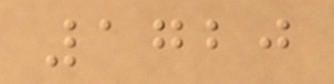1720
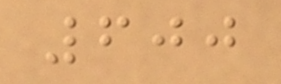600
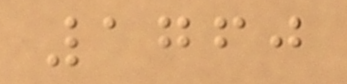1760
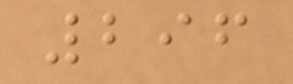296
